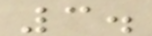3.
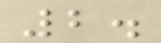2.
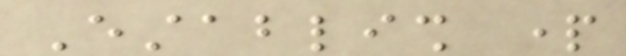Establish part
